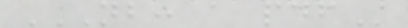NB: A PDF
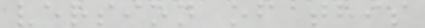version of this
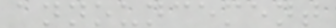announcement
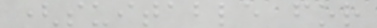(suitable for
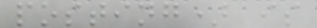posting) is
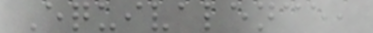Equivalence,
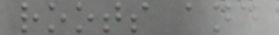roots and
